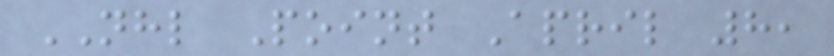NHL Point April 8,
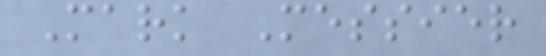Mark Messier
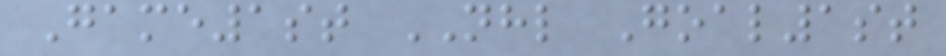Game1st NHL Goal1st
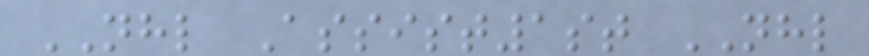NHL Assist1st NHL
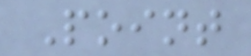Point
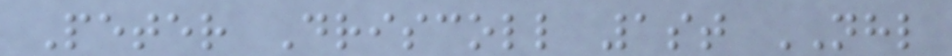Peter Driscoll 1st NHL
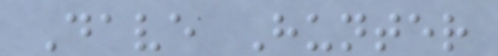Dave Hunter
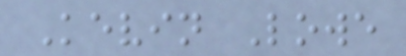Kevin Lowe
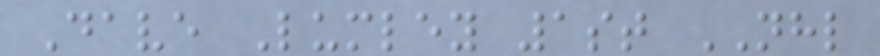Dave Lumley 1st NHL
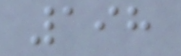198
